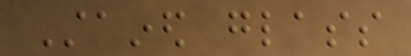Stained glass
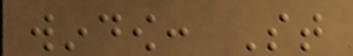window: St
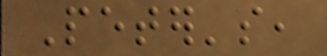Peter's,
